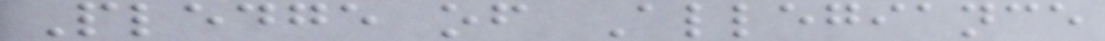Pledge of Allegiance
